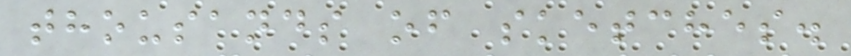thousands of sketches.
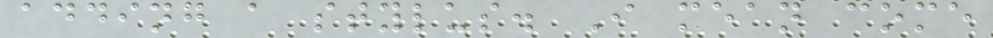adding a stylus. I mean come
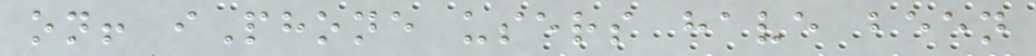on! iPhone users have been
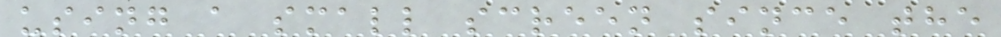using a small screen since the
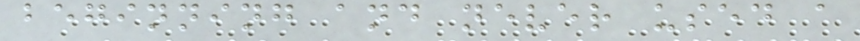beginning and never used a
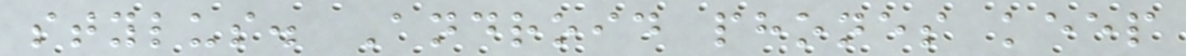stylus. Android phones keep
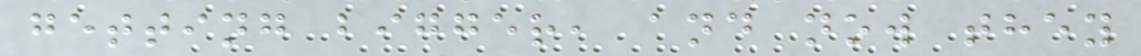getting bigger, and now they
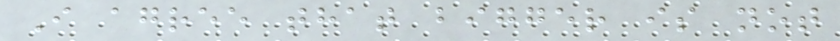I agree that bigger is not
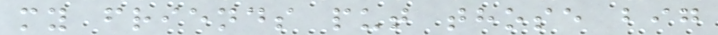my friends put those big
